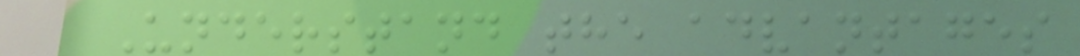- Understand the advantages
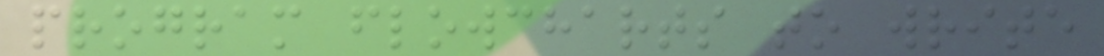program flowcharts to write
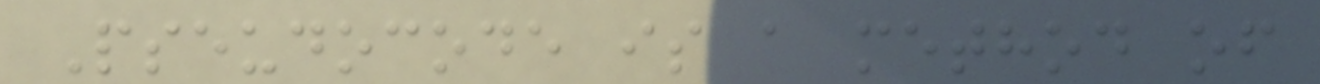Pseudocode is a method of
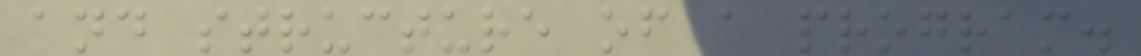and structure of a program.
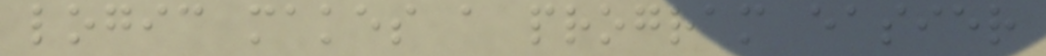logic makes a program easier
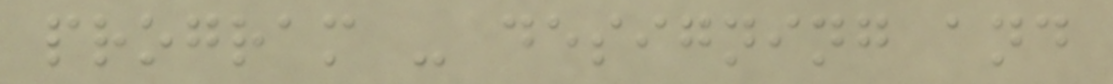program - designing and
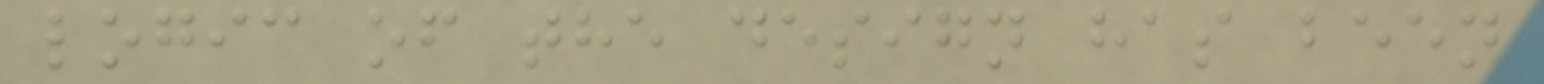logic of the design has been
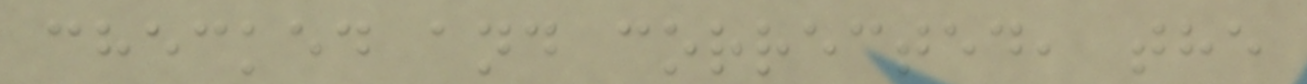checked and corrected, the
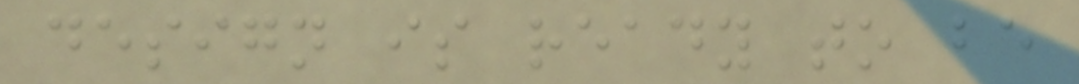design is ready to be
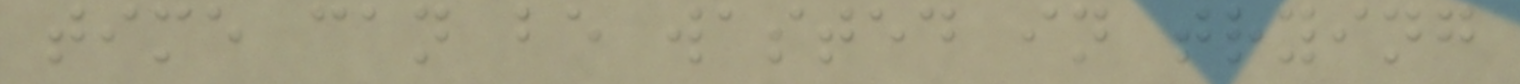time can be wasted in trying
